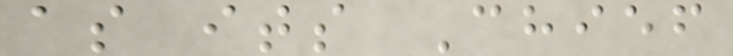as its Chief
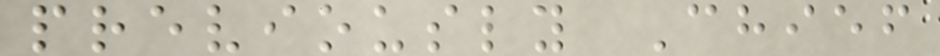previously Chief
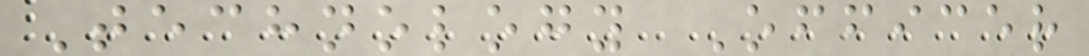Technology Officer
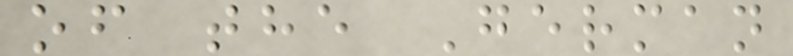of the German
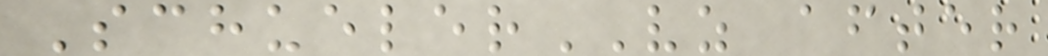SchuelerVZ after
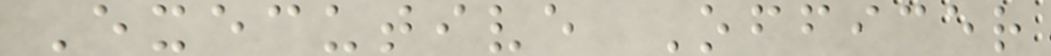Executive Officer
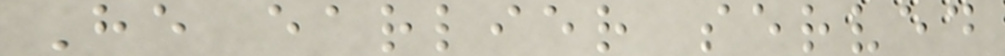He earlier served
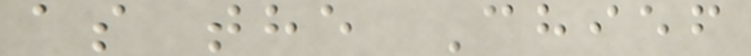as the Chief
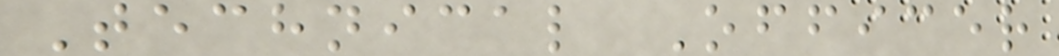Technical Officer
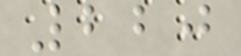220
